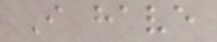I have
